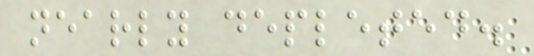nearly depleted.
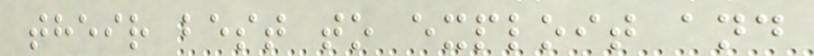their best to exploit and
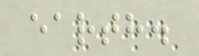earth.
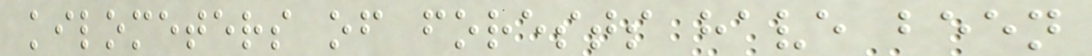kilometers of forests have been
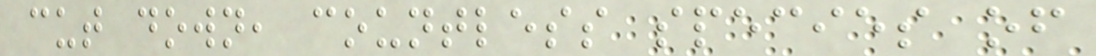cut down, countless species of
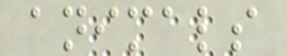animals
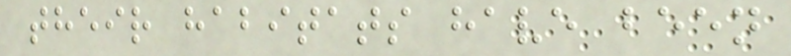their habitats have been
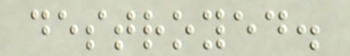destroyed.
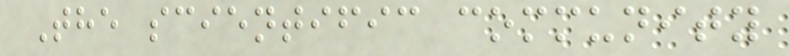The scientific community
